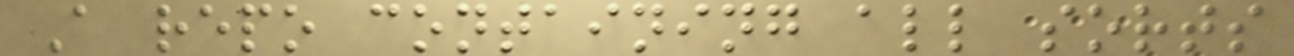A repo containing all sorts
